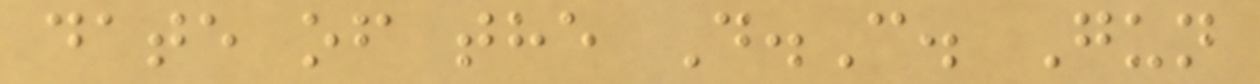date of the D.C. Gun
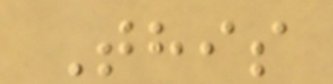This
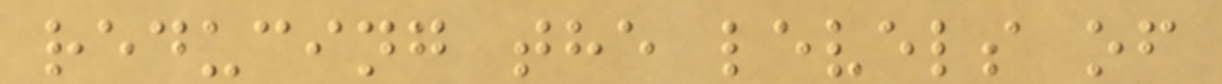reducing the levels of
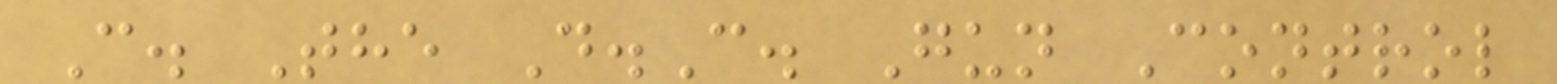C. The D.C. Gun Control
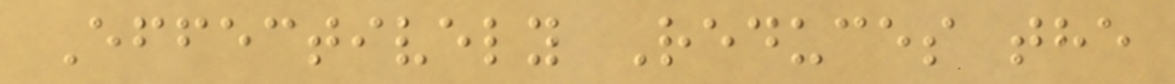Effectively Reduces the
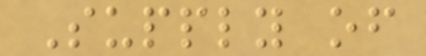Supply of
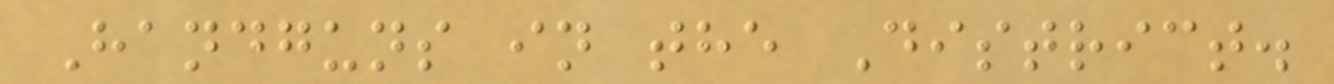Handguns in the District.
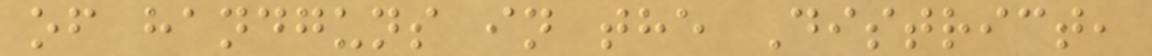of handguns in the District,
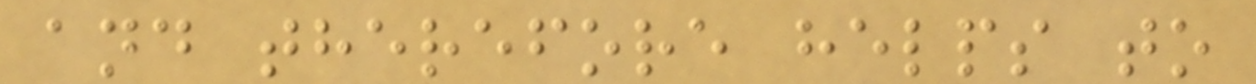and therefore helps to
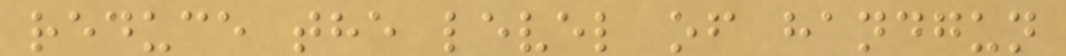reduce the level of handgun
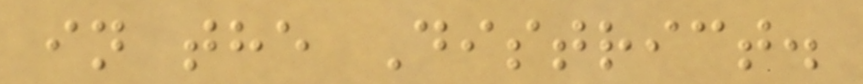in the District.
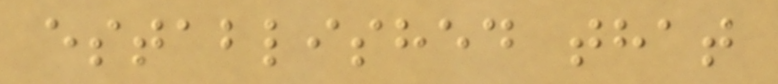established that
